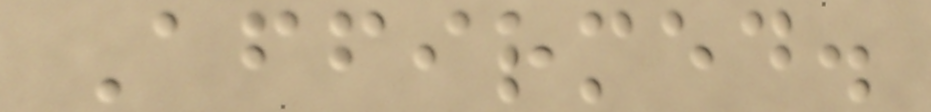Affirmed.
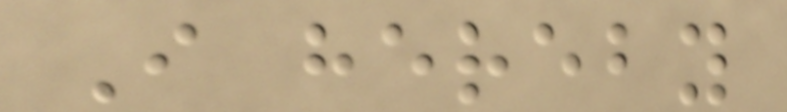I hereby
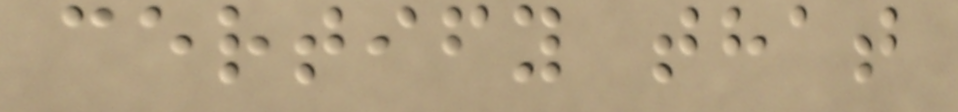certify that
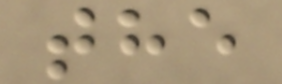the
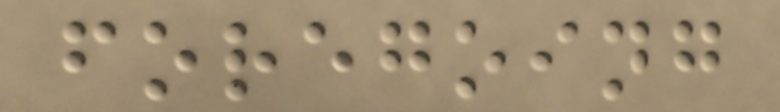foregoing
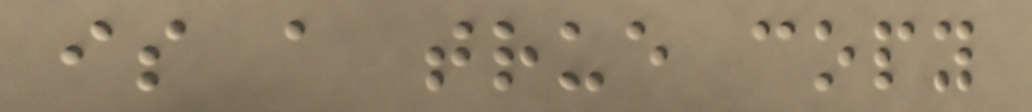is a true copy
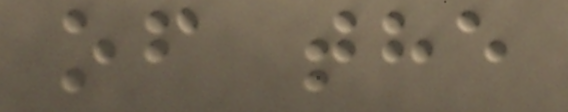of the
